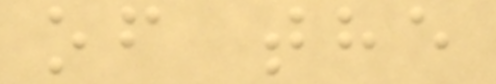of the
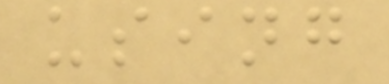using
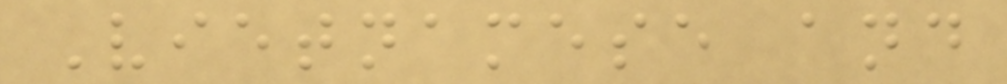Vietnamese and
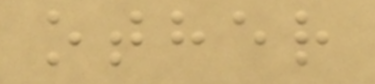other
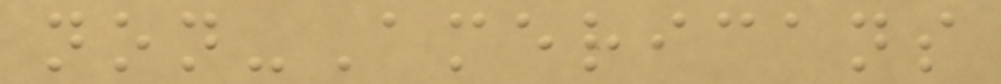non-Americans
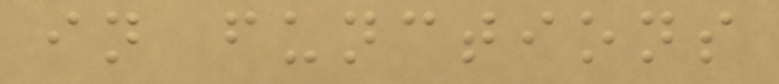in functions
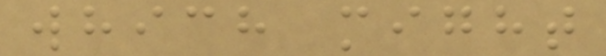which might
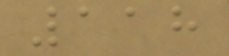118
